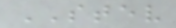STEV
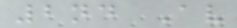2nd Av
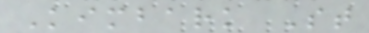Kimbark St
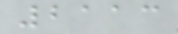2113
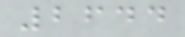2644
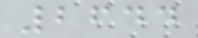2644
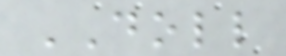DOLL
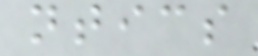ntics
